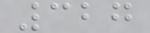327
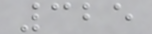325
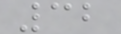32
